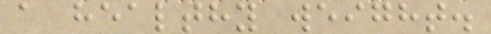a healthy weight.
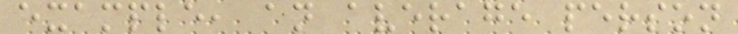example, an average person
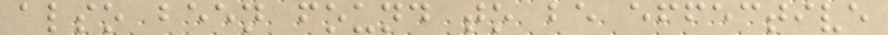also been found to be effective
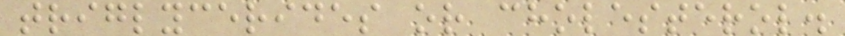triglycerides or cholesterol.
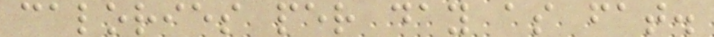calories per day as fat.
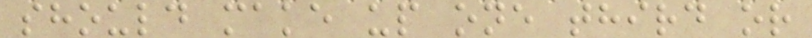should make up one third or
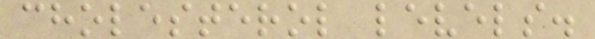cholesterol levels.
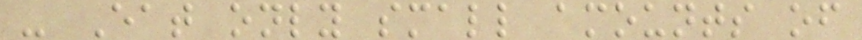- Eat only small amounts of
